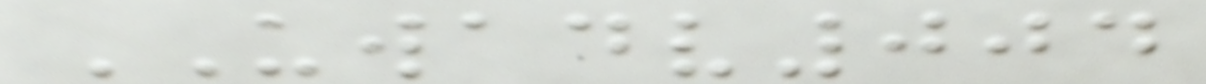UWADV004
